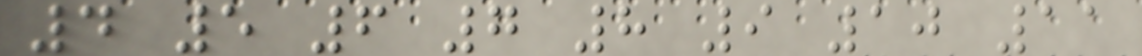4 5 6 7 8 9 10 11
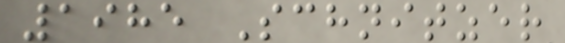1985 Schnitzer
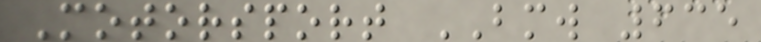Motorsport BMW 635
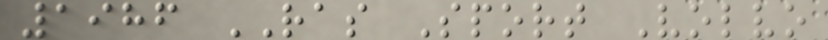1986 RAS Sport Volvo
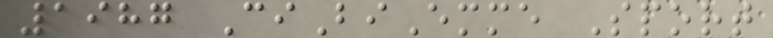1987 CiBiEmme Sport
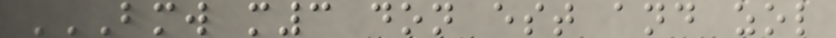BMW M3 DON EST AND ZOL
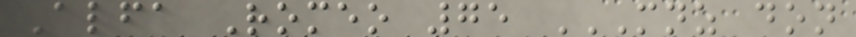Alfa Romeo 75 MNZ DON
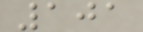101
